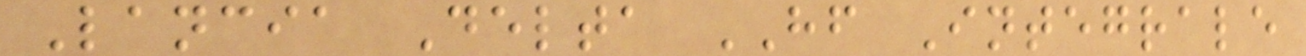Lancia Delta HF Integrale
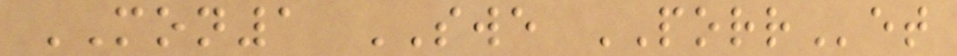MON1 SWE PORRet
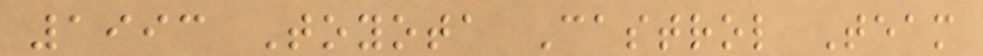1993 Toyota Castrol Team
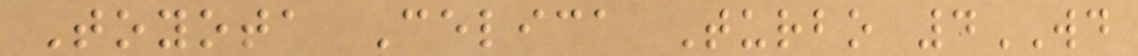Toyota Celica Turbo 4WD
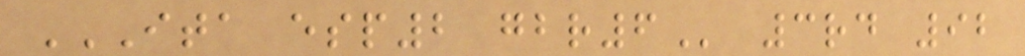ITA ESP2 GBR6 3rd 92
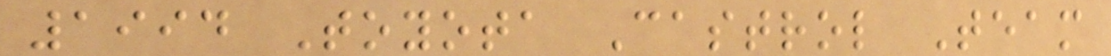1994 Toyota Castrol Team
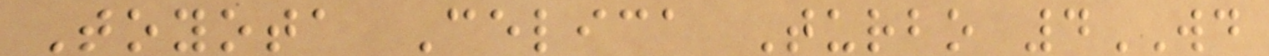Toyota Celica Turbo 4WD
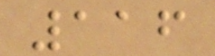116
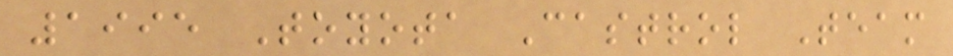1995 Toyota Castrol Team
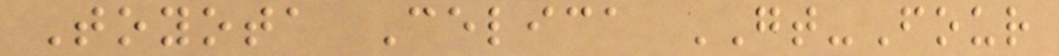Toyota Celica GT-Four
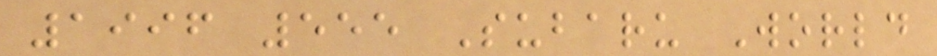1996 555 Subaru World
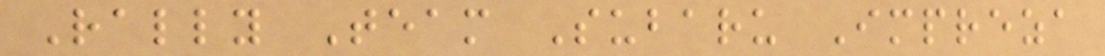Rally Team Subaru Impreza
